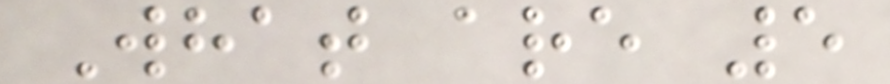What are 5
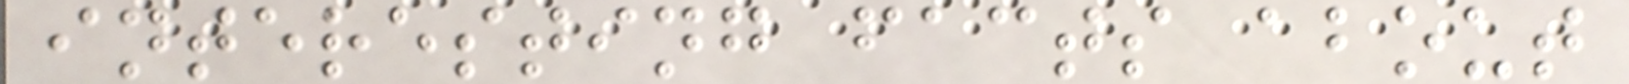interesting facts about
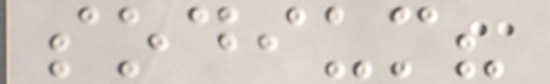sodium?
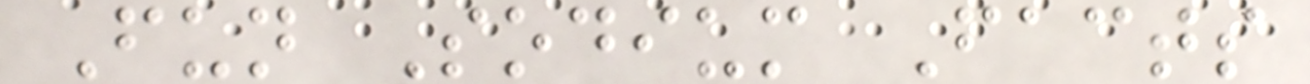Fun Sodium Facts
